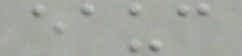eauc
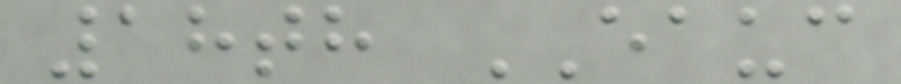18th EAUC
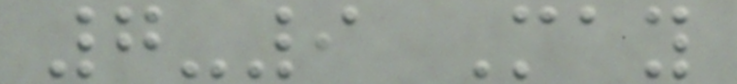7-9 May
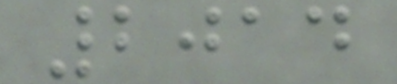2014
